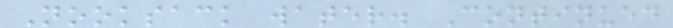Nooksack water. Continued
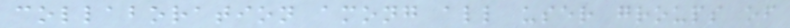collaboration among all user groups of
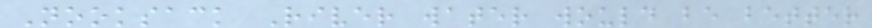Nooksack River water would be better
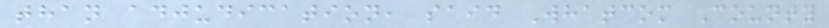than adjudication, said Whatcom County
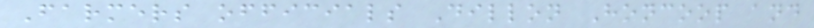Farmers officials Dillon Honcoop and
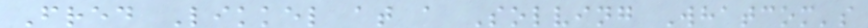Fred Likkel at a Solving Whatcom's
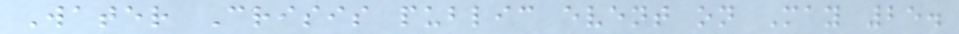Water Crisis public event on May 25.
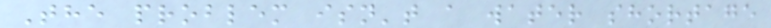The problem isn't a water shortage
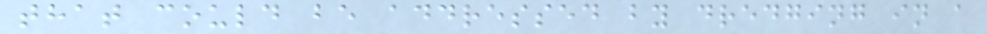that could be addressed by dredging in a
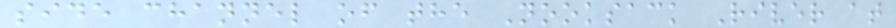side channel of the Nooksack River at
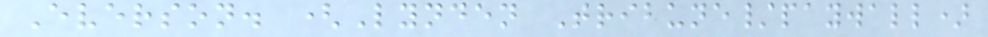Everson. (Lynden Tribune/paywall)
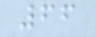66
